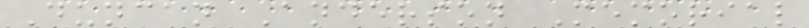Duncan Anderson Memorial
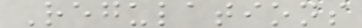Regulations
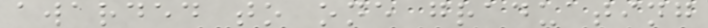awarded to one graduating
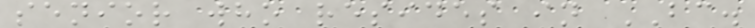senior who resides in BC.
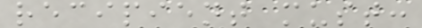recipient must:
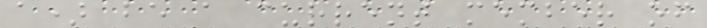a) be a current member of
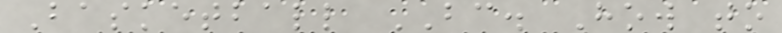Basketball BC. How to
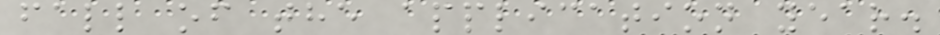fall of the application year.
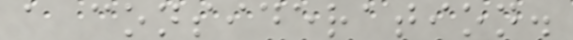a consideration.
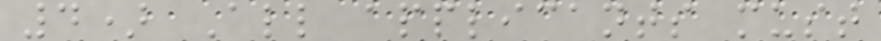4) All applicants must
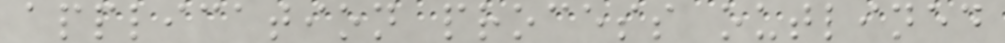application process outlined
